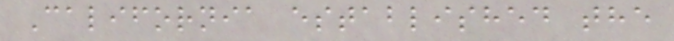California established the
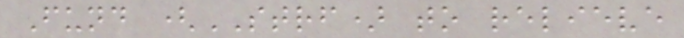Fund (STRF) to relieve
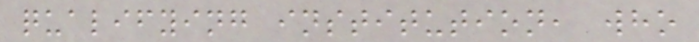qualifying institution, who
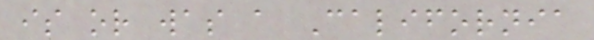is or was a California
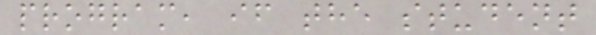program, if the student
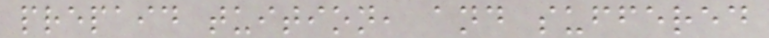prepaid tuition, and suffered
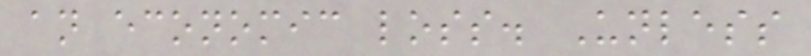an economic loss. Unless
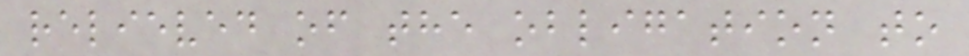relieved of the obligation to
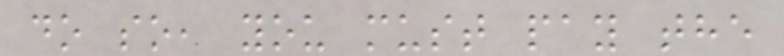do so, you must pay the
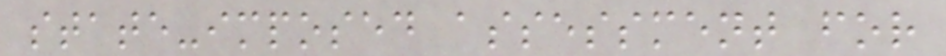state-imposed assessment for
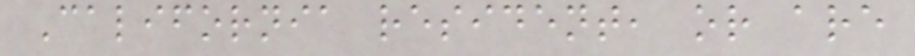California resident, or are
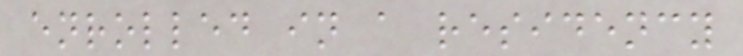enrolled in a residency
